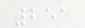251
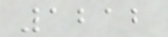1212
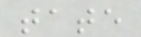tate
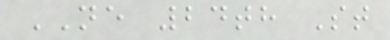NE 24th St
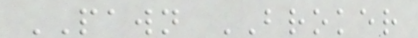PAWN BROKER
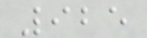925
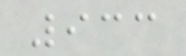933
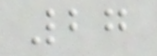27
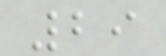29
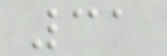31
